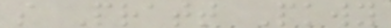s Pratt Pkwy
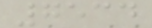7534
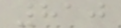810
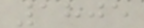1805
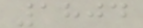1804
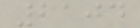2104
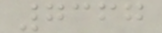7367
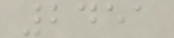2451
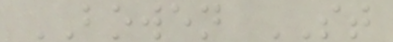BOWEN ST
